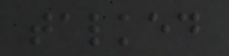talked
